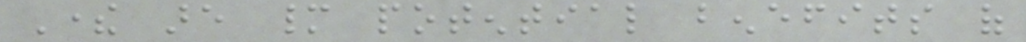There are many potential benefits of
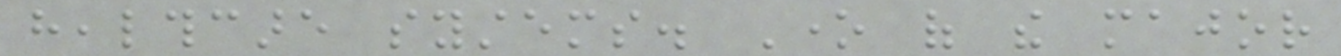healthcare systems. One of the major
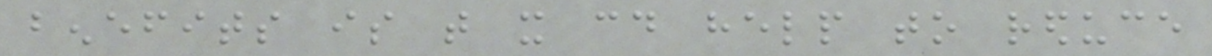benefits is that it could help to reduce
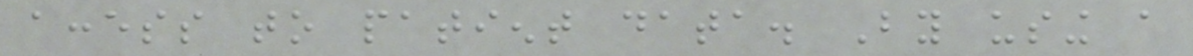access to patient data. By using a
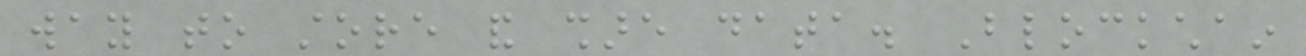way to store and share data. Blockchain
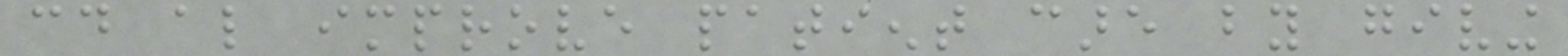could also improve patient care by giving
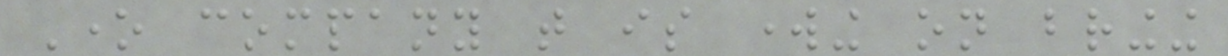One company that is working on bringing
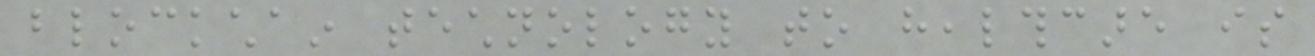blockchain technology to healthcare is
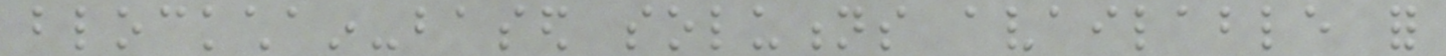blockchain-based solutions available for
